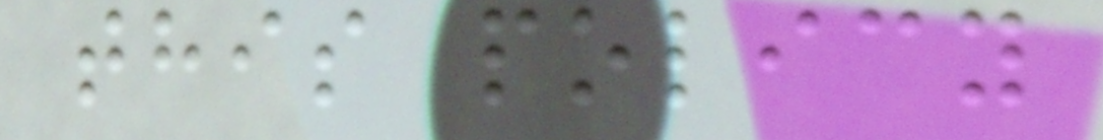this policy
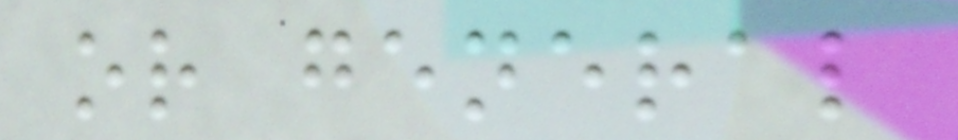or general
